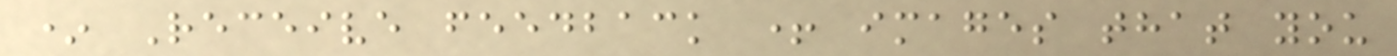* Receive feedback + images that you
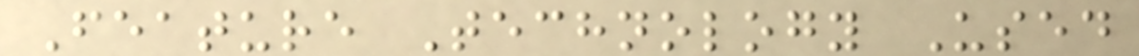Feature Technology Used
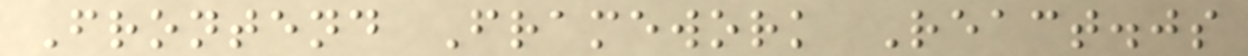Frontend Framework React.js
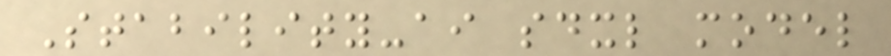Stability-ai sdxl model
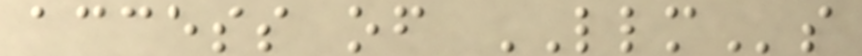access of LLMs
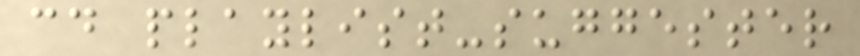cd playlist-suggester
